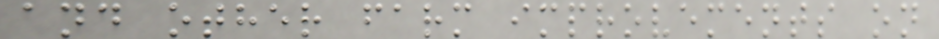and other farm improvements on
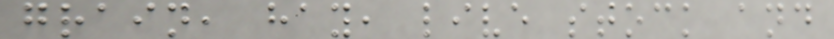grain, hay, live stock and
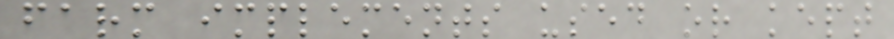farm implements used or kept
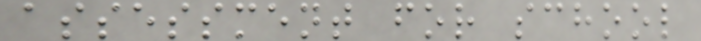assessment for school
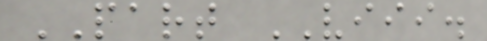PART VIII.
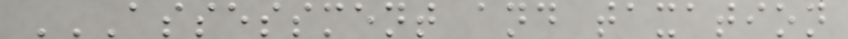ASSESSMENT AND TAXATION
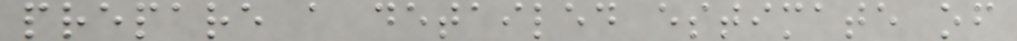prepare a detailed estimate of
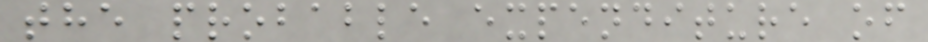the probable expenditure of
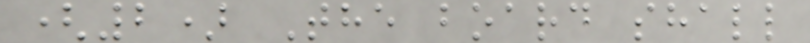(2) The board shall
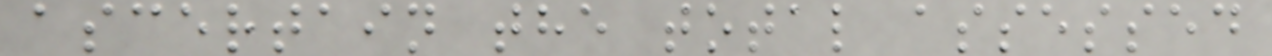ascertain the total assessed
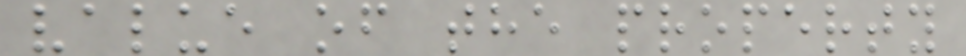value of the property
